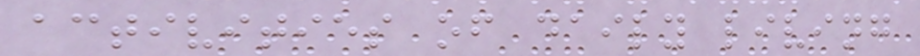activities of daily living
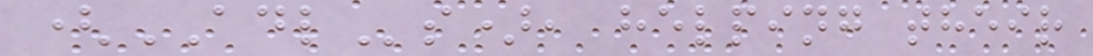(ADLs), helping their
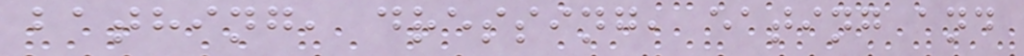bathing, dressing, eating and
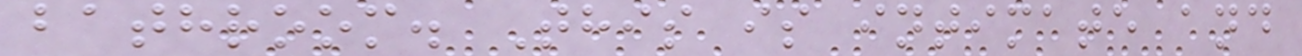bathroom. This is intimate and
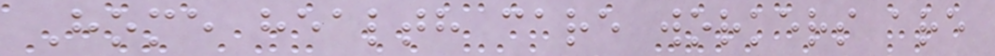Home health care workers are
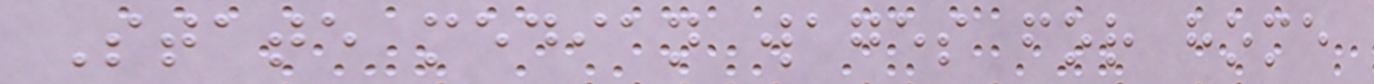State median wages for home
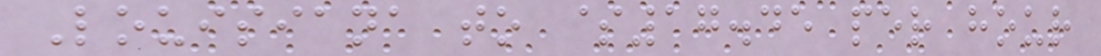Louisiana to $17.45 per hour
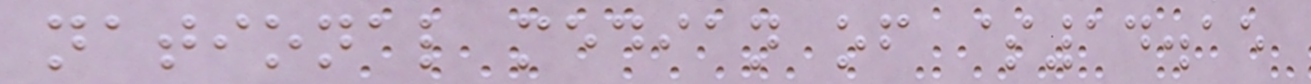national median of $14.15
